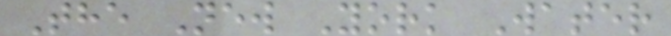The New York Water
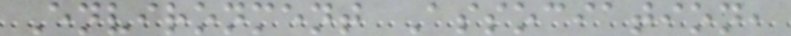Environment Association,
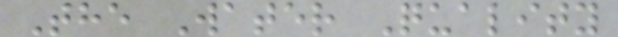The Water Quality
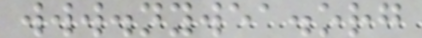www.nywea.org
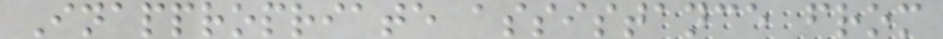Inappropriate assistance from
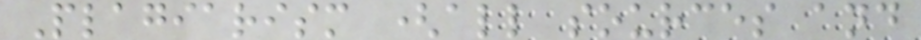Plagiarism (all sources and
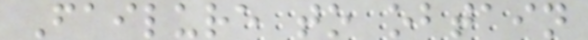Failure to obtain
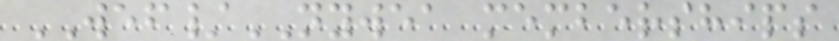WEF/NYWEA memberships
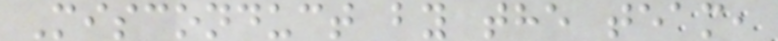Misconduct by the team,
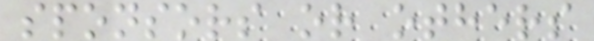sponsors or others
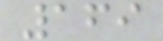169
